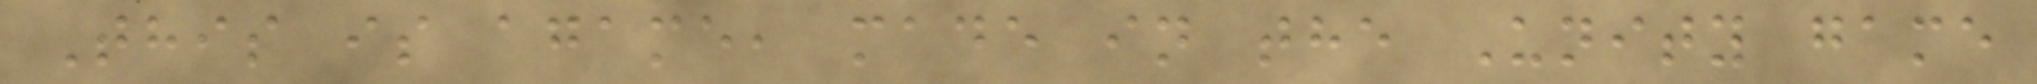This is agame, made in the Unity game
